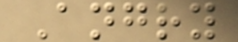Angry
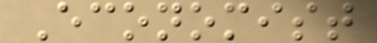Economist
